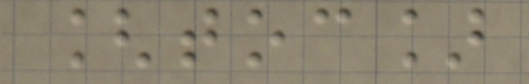[toc]
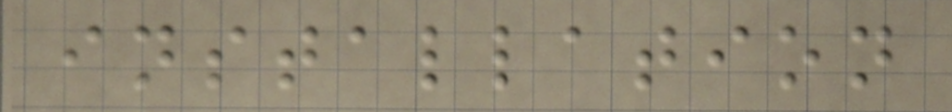installation
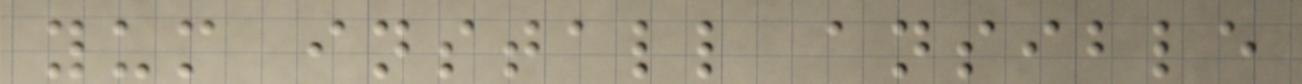yum install ansible
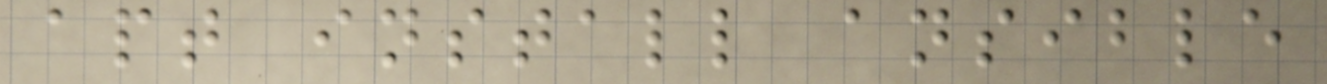apt install ansible
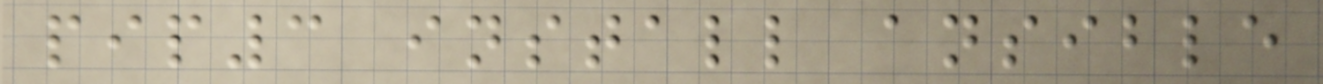pip3 install ansible
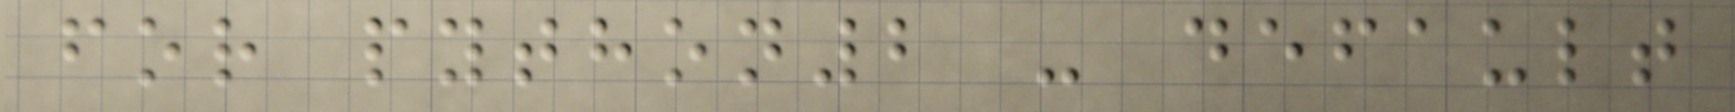for python2 - default
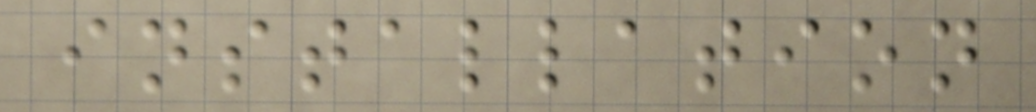installation
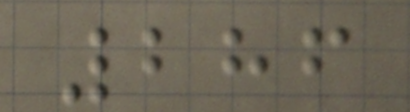286
